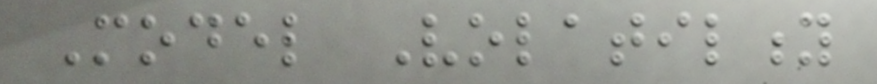Model Volatility
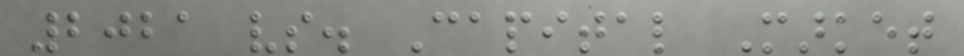2021 vs. Capital Market
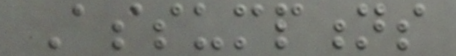Assumptions
